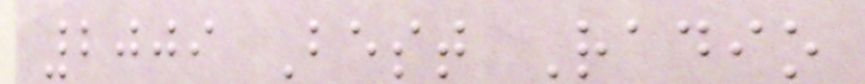2009 Best Radio
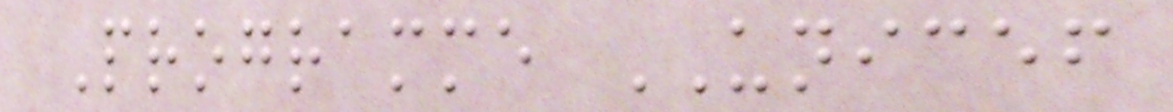Programme UNICEF
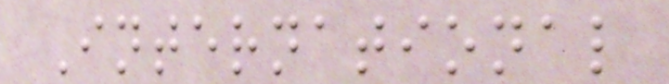International
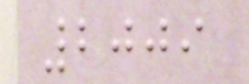2009
